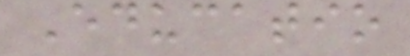Educatio
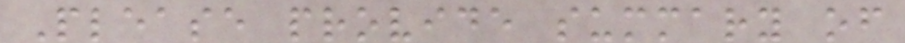Please provide summary of
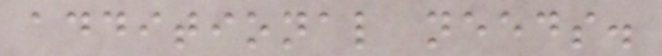additional needs.
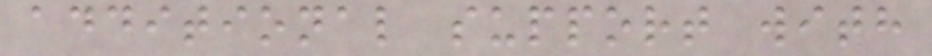additional support with
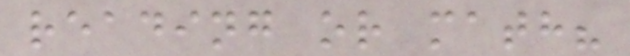reading or math?
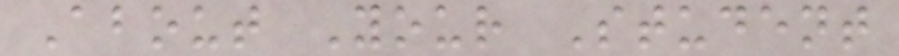About Your Student
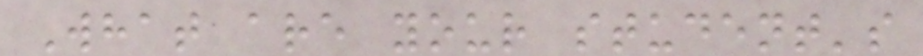What are your student's
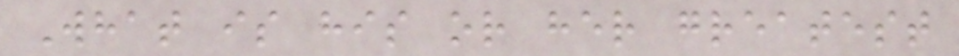What is his or her greatest
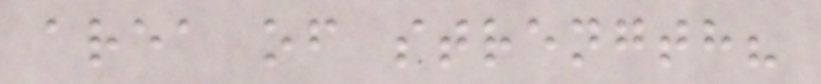area of strength?
